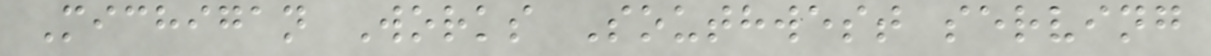Michigan Works Southwest serving
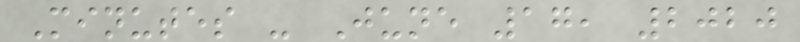Minutes - June 17, 2020
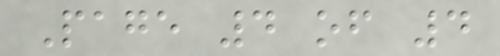Page 4 of 4
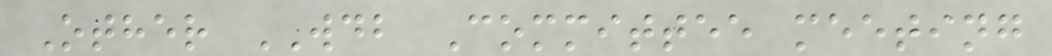Other WDB Committee meeting
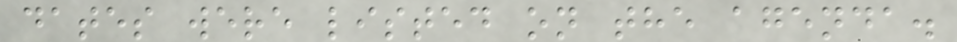dates were listed on the agenda.
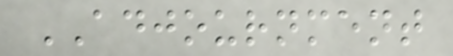ADJOURNMENT
